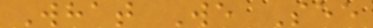What We See
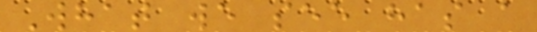What we see has a
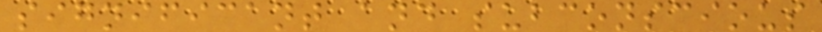significant and subconscious
